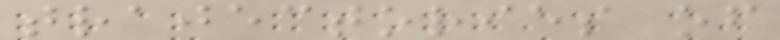trajectories of
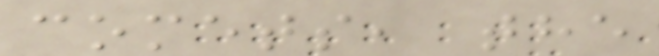comets, the
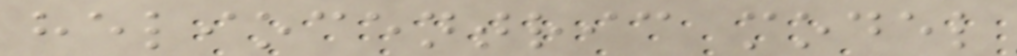heliocentric model
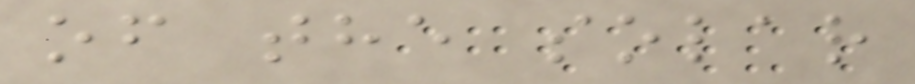of the solar
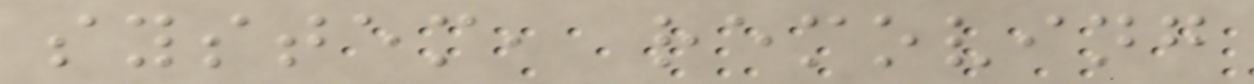system, removing
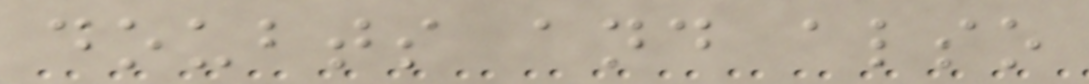doubts and also
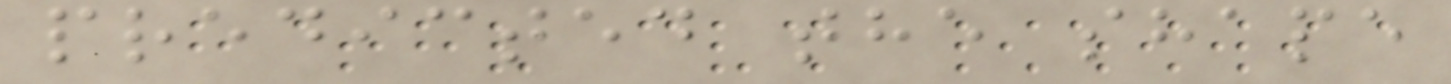predicted the shape
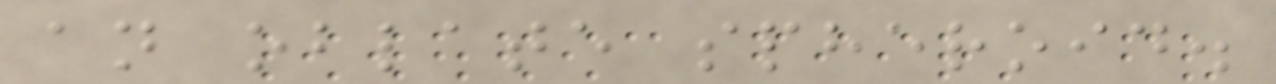an oblate spheroid.
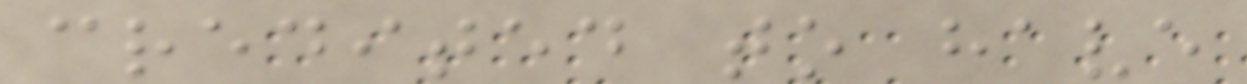credited to have
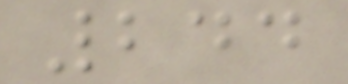244
